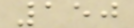150
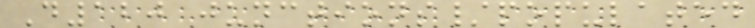D120 junctions/populated
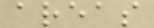areas
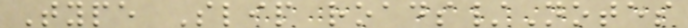Type Slip roads/Notes
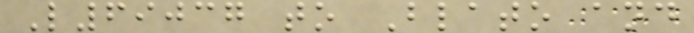L69037 to Blato and
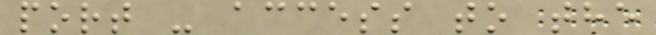port - access to the
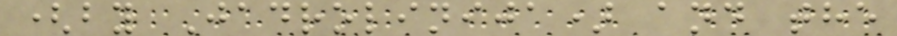(by Jadrolinija) and the
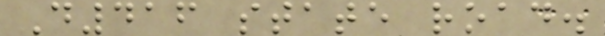D416 state road.
